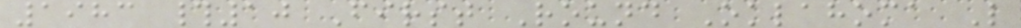1983 #10 First Round Oklahoma L
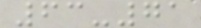63-71
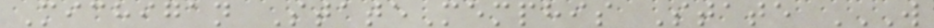Michigan StateMemphis State W
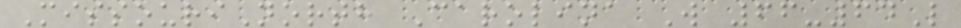MissouriNorth Carolina W 66-64L
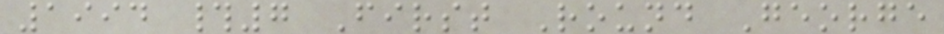1994 #7 First Round George
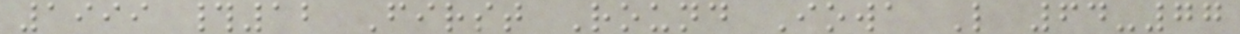1999 #12 First Round Iowa L 64-77
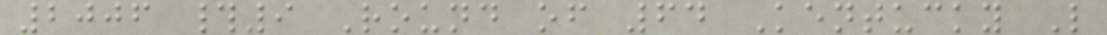2006 #9 Round of 64 Kentucky L
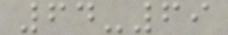64-69
